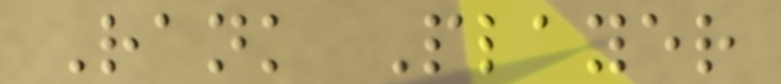Rank Player
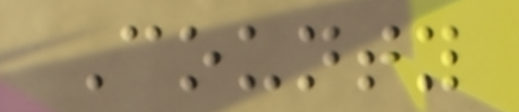County
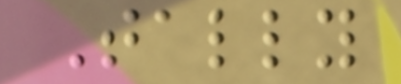Tally
